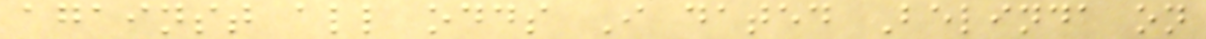against all odds I dated Belinda on
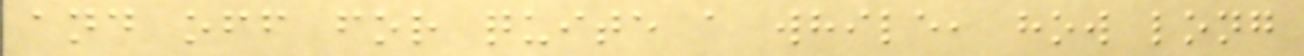and off for quite a while, how long
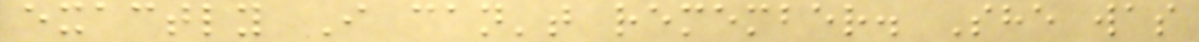exactly I can't remember. She was
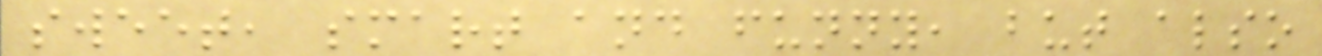sweet, smart and funny, but also
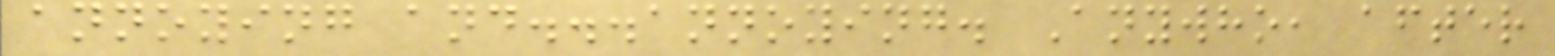annoying and...annoying. Anywho, after
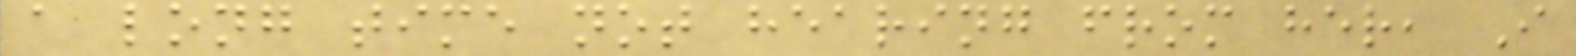a long time not hearing from her, I
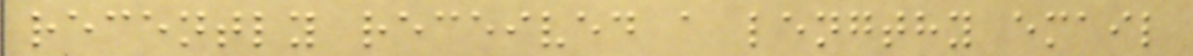recently received a lengthy email
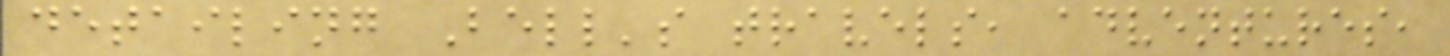detailing Bell's travels, adventures,
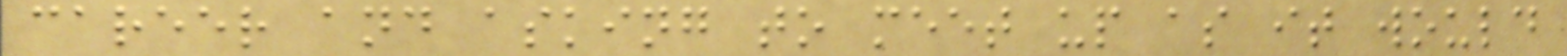career and asking to meet up as it would
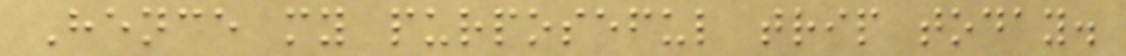Hence my purposeful trip today.
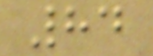84
